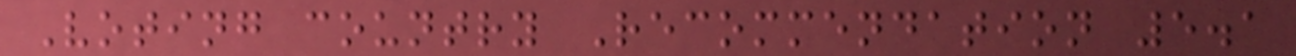Voting country Recommendation 5.1
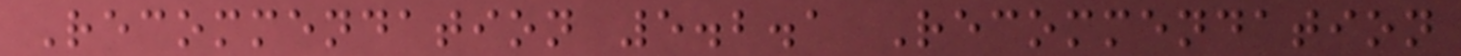Recommendation 5.2.1 Recommendation
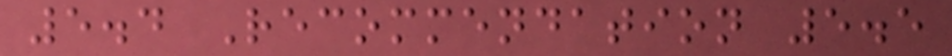5.4 Recommendation 5.5
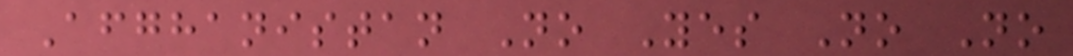Afghanistan No Yes No No
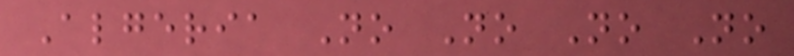Algeria No No No No
